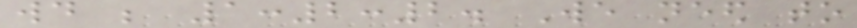would be 1:2:2. We need to
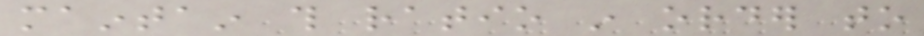maintain this ratio in order to
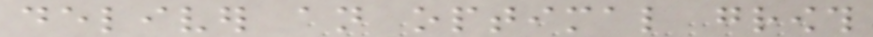deliver an optimal growth
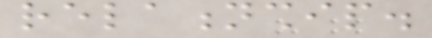relationship.
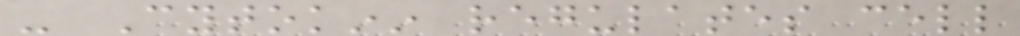- Cytokinin regulates cell
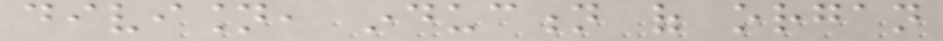division, induction of organ
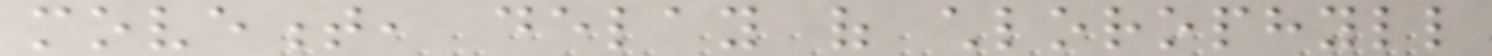movement, delay of chlorophyll
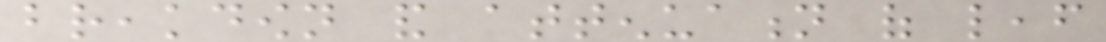breakdown and attenuation of leaf
